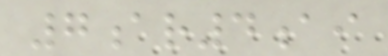7ar4ai
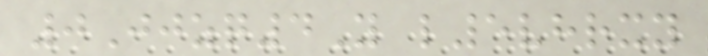0Jjzq4Y l5vhrxy
